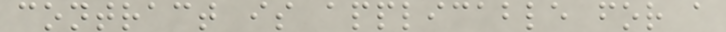contract is applicable for a
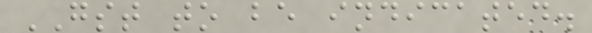GST to be indicated.
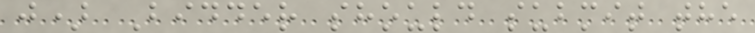j) Bidder should submit the
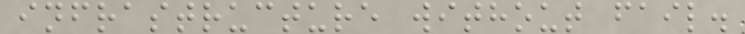infrastructure without fail.
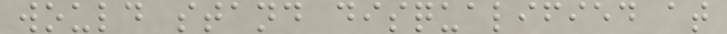would stand disqualified at
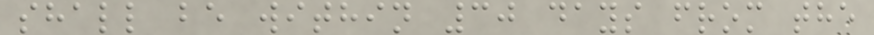shall be within 30 days from the
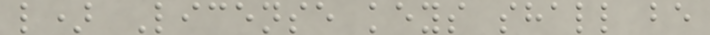l) License keys shall be
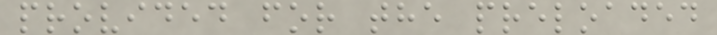provided for the preloaded
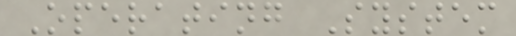Operating System
